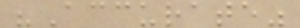"Accurate"
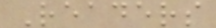Readers
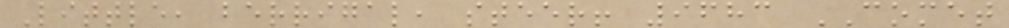Little, berrigal, steer! 9683 COMET
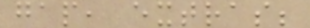gap, extras;
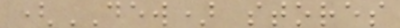(DEW) stores
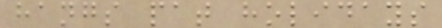hangs pat holidays
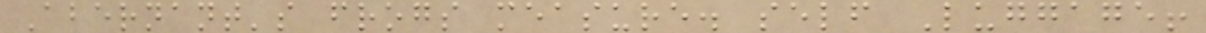Abernant's frogs measure. self Luggage!
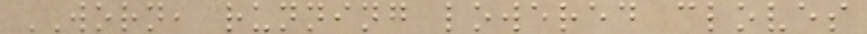WORN, running lowered cloves
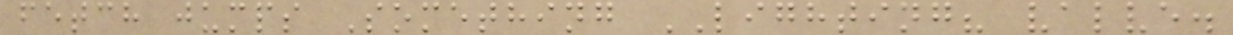fetch jumps Something LIGHTING? valve.
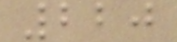220
